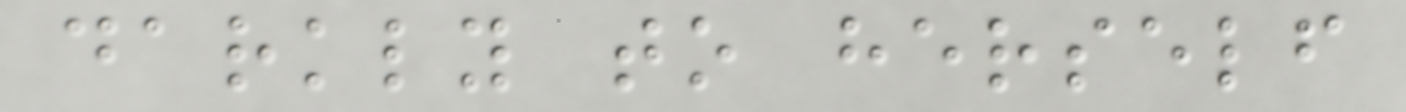darkly to herself
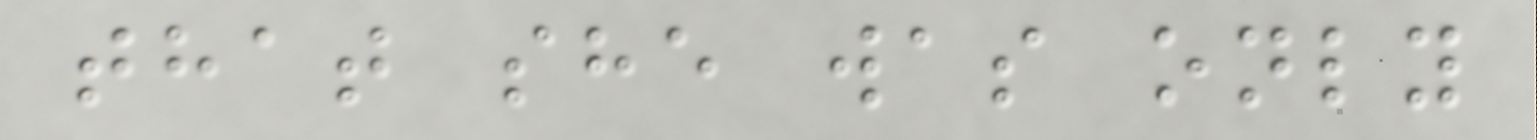that she was only
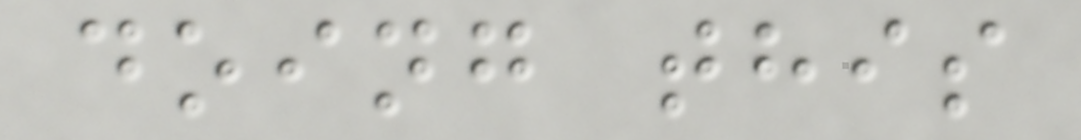doing this
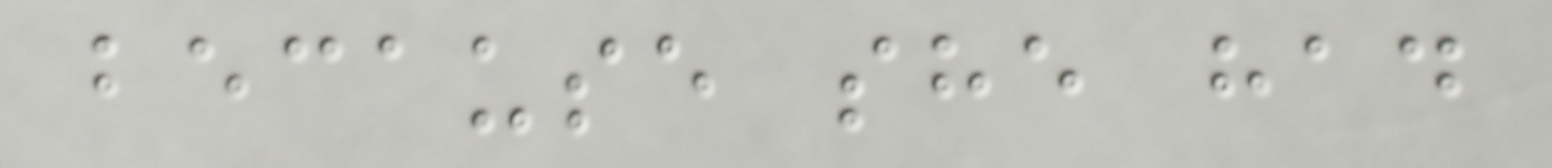because she had
